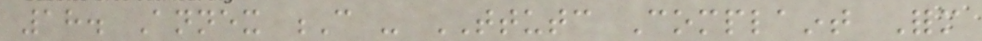18. Annex C - TTUTC Complaint Form
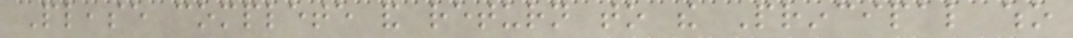Please complete and return to the Principal who
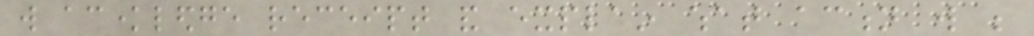will acknowledge receipt and explain what action will be
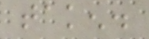taken.
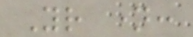Your name:
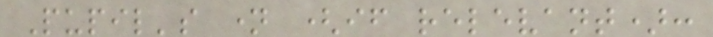Pupil's name (if relevant):
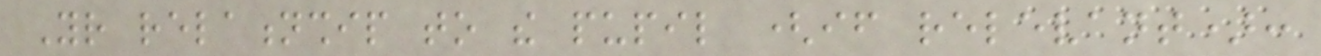Your relationship to the pupil (if relevant):
